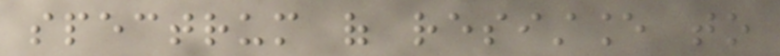spectrum of resistance to
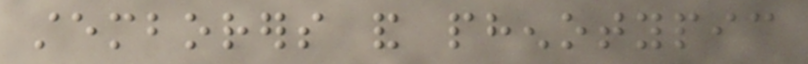stemborers and phenotypic
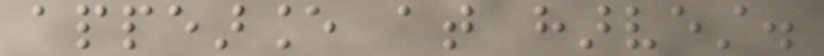appearance at harvest.
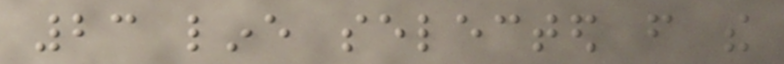23 line selected from the
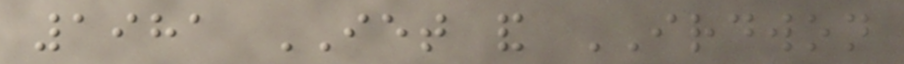1981 IET and IRDWON
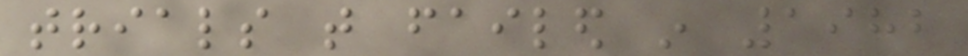trials that failed in 1982
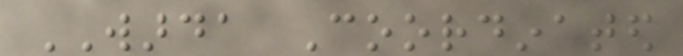WARDA Coordinated
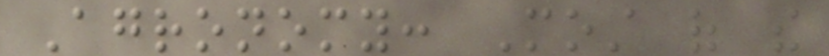Agronomy: Most of the
